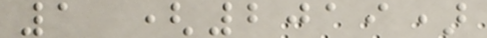1 (2019)
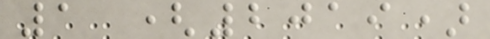1 (2019)
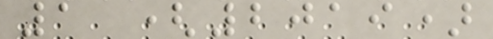1 (2019)
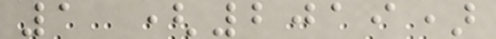1 (2019)
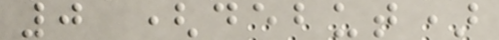0 (debut)
